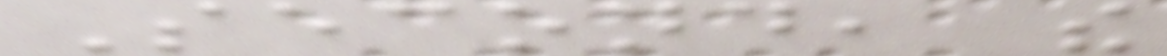Second, the
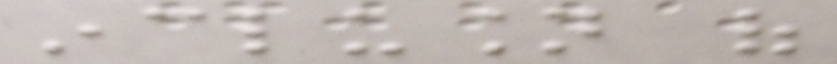inclusion of
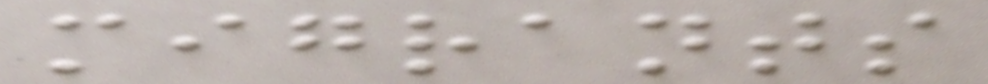migrants
